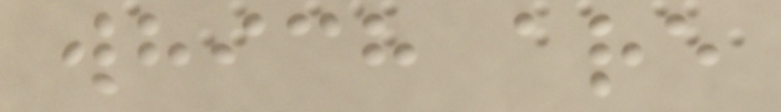which are
